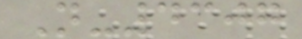N-4307
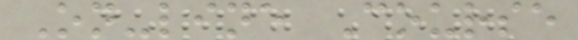On-line Course
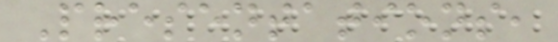Presentations,
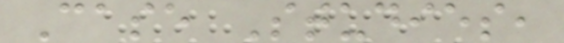Case Studies,
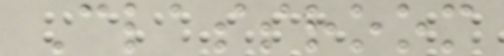Classroom
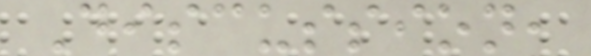Discussion,
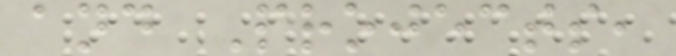and Projects,
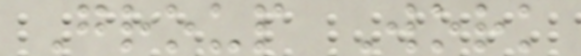Group Work
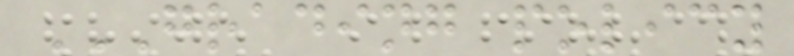GRADING POLICY
